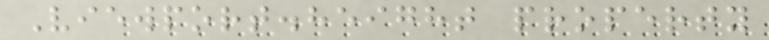Viewport.height property
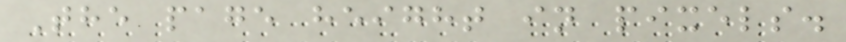The page height in pixels.
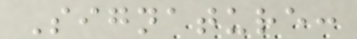Signature:
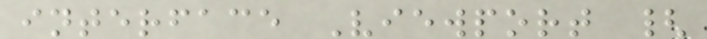interface Viewport {
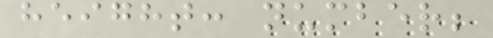height: number;
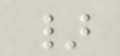}
